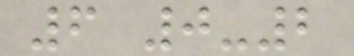6 0-2
